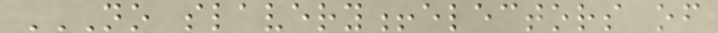NO SLAVERY!ELECTORS OF
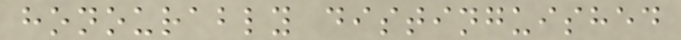honourably distinguished
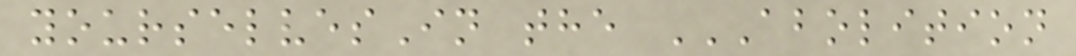yourselvesIn the ABOLITION
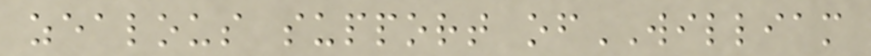zealous support ofWILLIAM
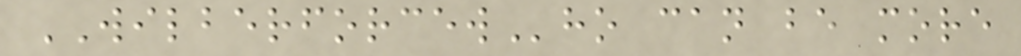WILBERFORCEWho can be more
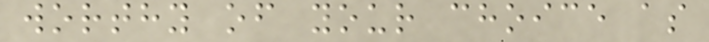worthy of your choice as
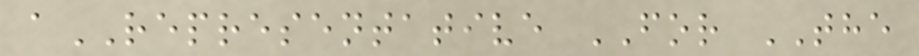aREPRESENTATIVE FOR THE
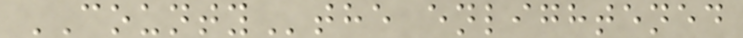COUNTYthe enlightened
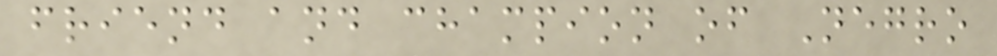friend and champion of Negro
